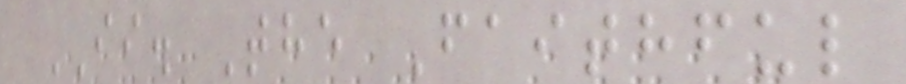II. The Faithful
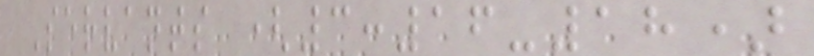Servants (3:16-18)
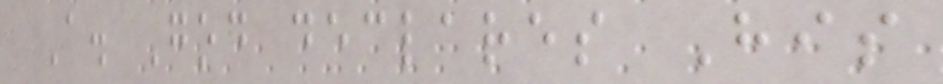A. God declares His
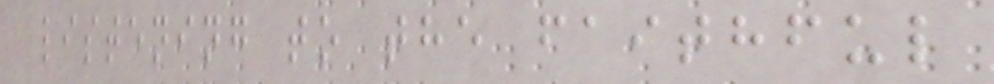listening to the faithful
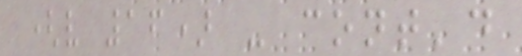(v 16) - cont'd
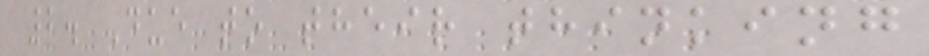2. Due to their thinking
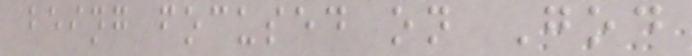being focused on God
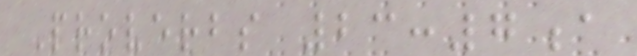Proverbs 23:7a
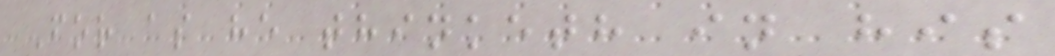For as he thinketh in his
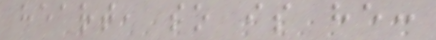heart, so is he:
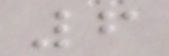6
